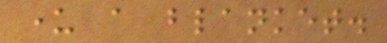under a blanket.
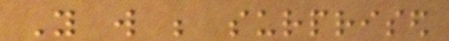You will be surprised
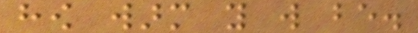how warm you will be.
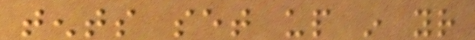tents set up in your
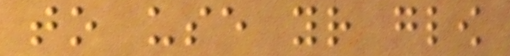to use your glow
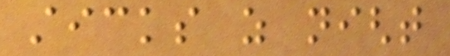sticks as night
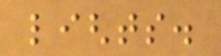lights.
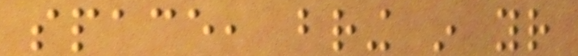space, bring in your
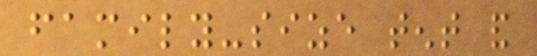family-size tent and
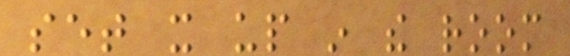set it up in the room
